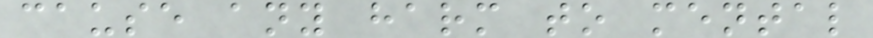cause any harm to mental
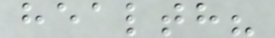health?
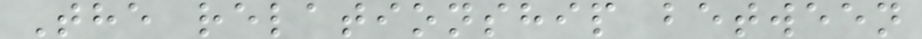The relationship between
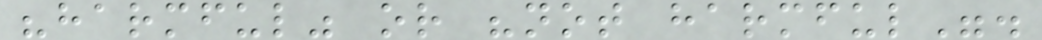"harmful" or "not harmful".
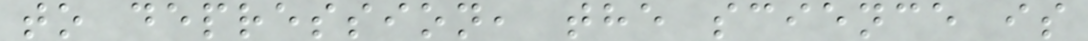to depression, the science is
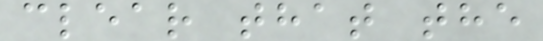clear that the
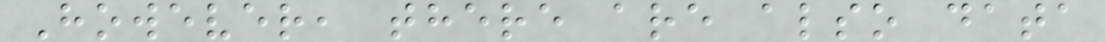However, there are also data
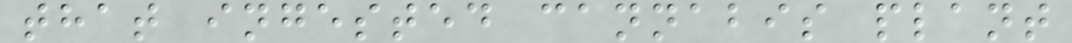that ingested cannabis plant
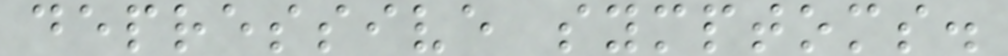depressive symptoms.
